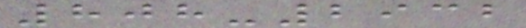808-2932
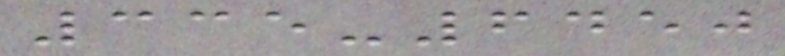335-6450
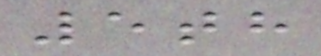5th
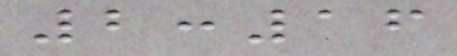2:16
